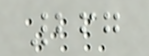267
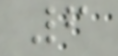6
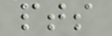pts
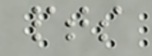pts
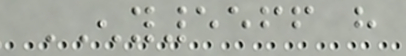ENY5566 have
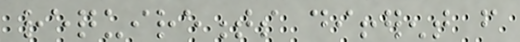requirements different from
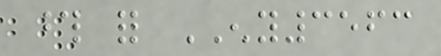those for ENY3563
